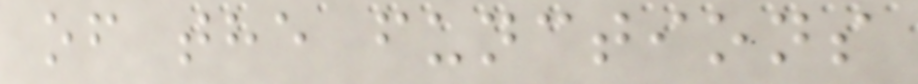of the functions
